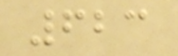623
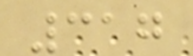317
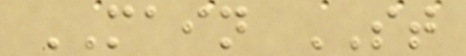MAIN ST
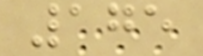175
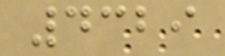4329
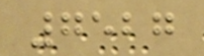7527
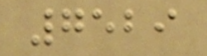7529
